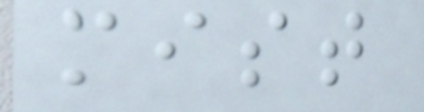mist
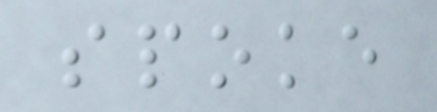spoke
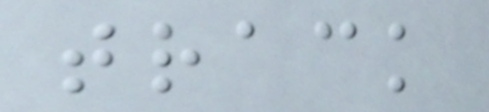track
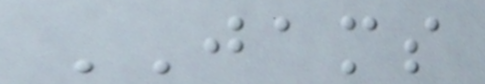JAMS
